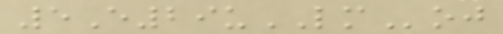5E29uLMoj
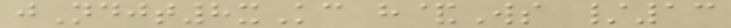jNdjt8xKc h&Ws /13
